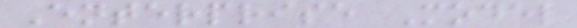Enterprise Model
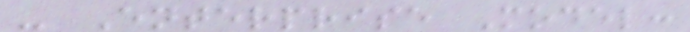- Enterprise Model:
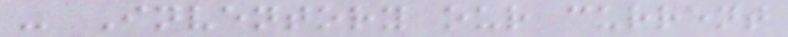- Inventory our current
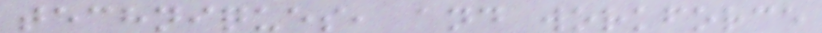techniques, and workforce
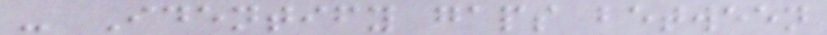- Identify gaps between
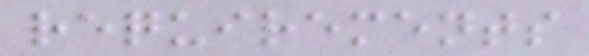requirements
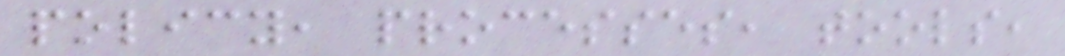policy, processes, tools,
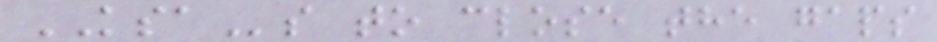KSAs to close the gaps
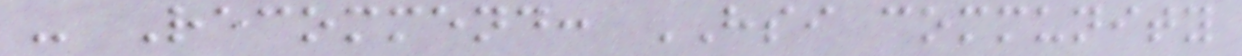- Recommend: HSI community
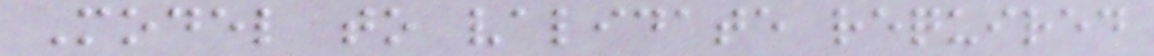Model to validate required
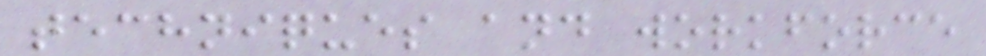techniques and workforce
